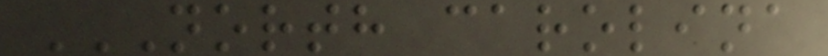NORTH CAROLINA
